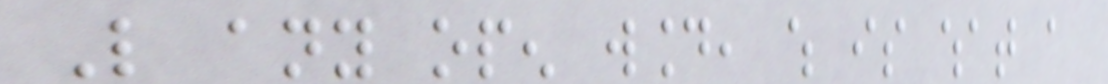Like any open wound, which is what a
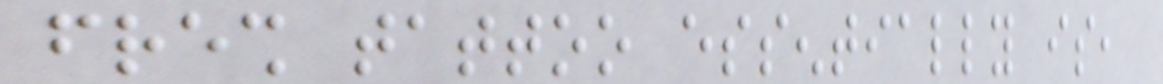fresh tattoo essentially is,
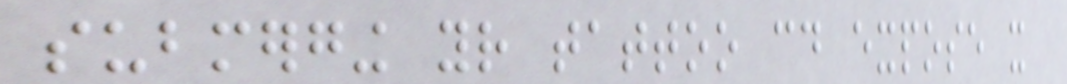submerging your tattoo could expose it
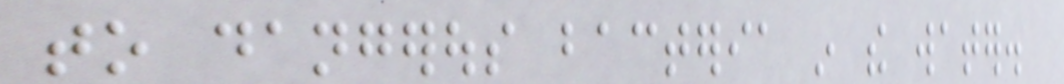to dangerous bacteria in the water.
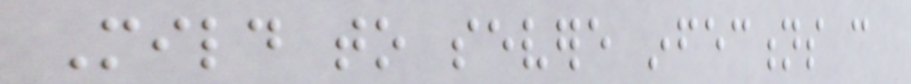Mild to severe infections can
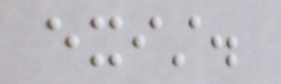exist.
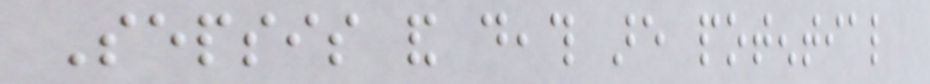Sepsis and death are potential
